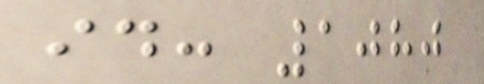id: 1080
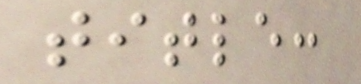title:
